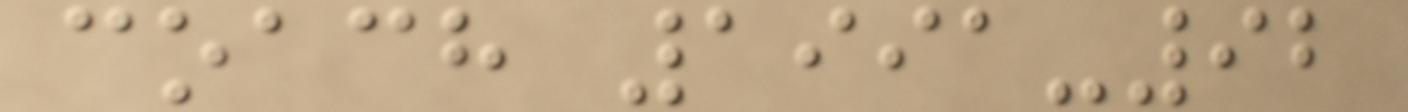coach 1991-92
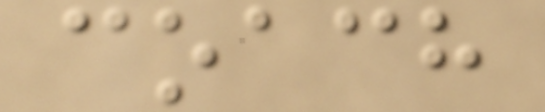coach
